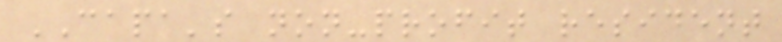CAPA's non-profit resident
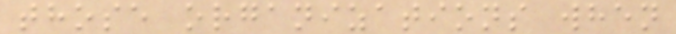those organizations when
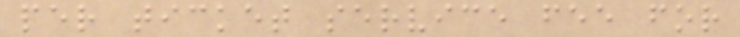per ticket service fee for
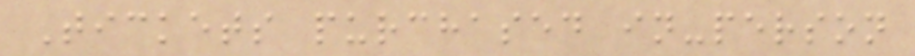Tickets purchased in-person
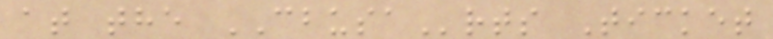at the CBUSArts Ticket
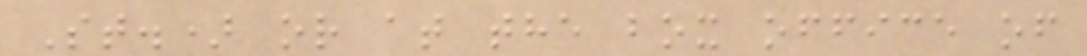St.) or at the box office of
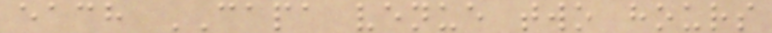each CAPA venue two hours
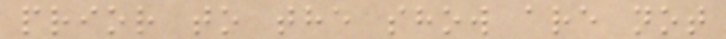prior to the show are not
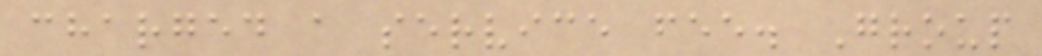charged a service fee. Group
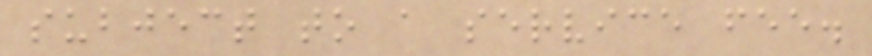subject to a service fee.
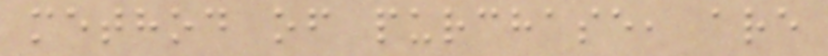method of purchase, are
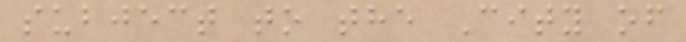subject to the City of
